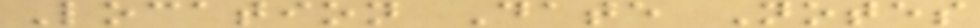Location Date Notes
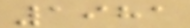1981
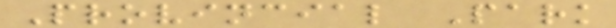Provincial Park
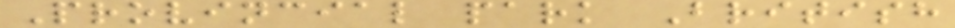Provincial park British
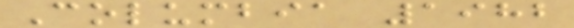Columbia 1982
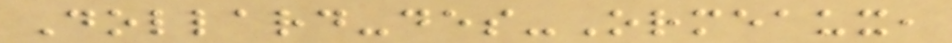Dollard-des-Ormeaux,
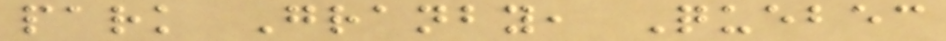park Granby, Quebec
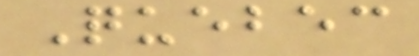Quebec
